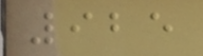925
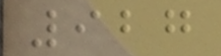927
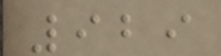929
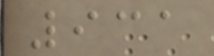931
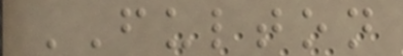FULTON
